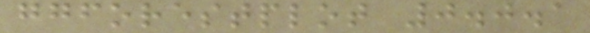ggforestplot 0.0.1
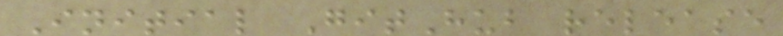Initial GitHub release
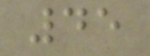45
